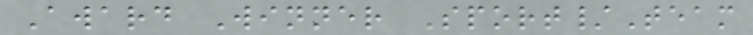Award Winner Sport/Team
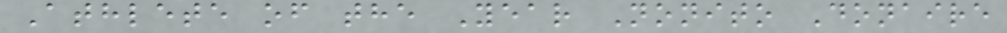Athlete of the Year Nonito Donaire
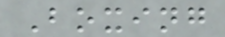Boxing
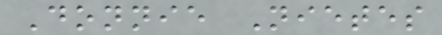Donnie Nietes
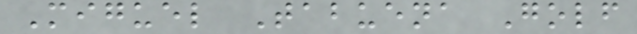Miguel Tabuena Golf
